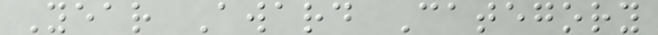Year Award Category
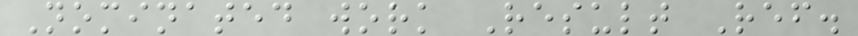Nominated work Result Ref.
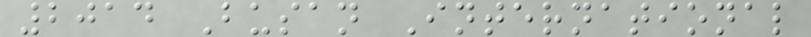2014 Busan International
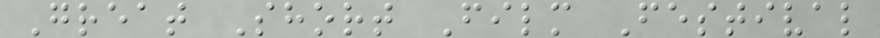Great Short Film Festival
